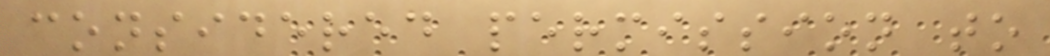considered permission to
